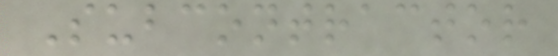Subcontractor
